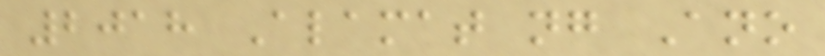2018 Alamat ng Ano
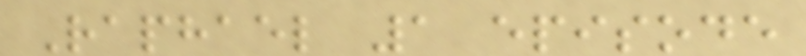Raphael 1 episode
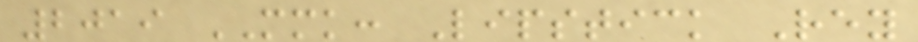2019 MMK: Lipstick Rey
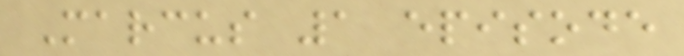Marcus 1 episode
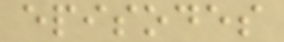episodes
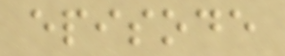episode
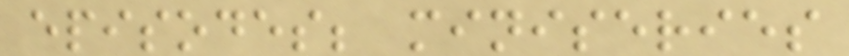episodes; miniseries
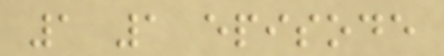1 1 episode
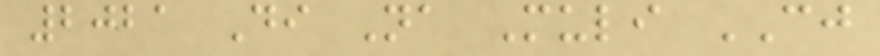2021 Di Na Muli CJ
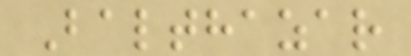Balthazar
